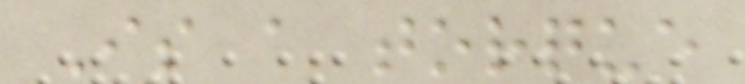Is a torque
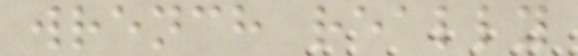wrench really
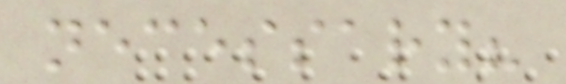necessary?
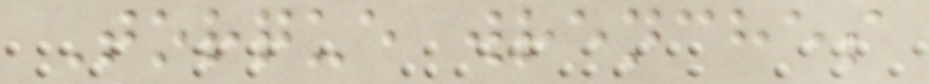Torque wrenches
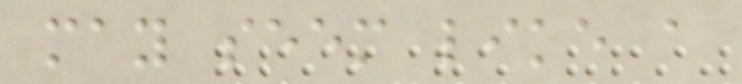may seem like a
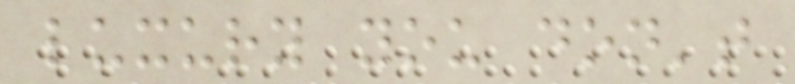luxury you don't
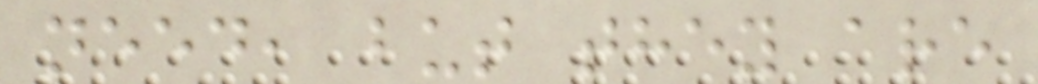need, but they are
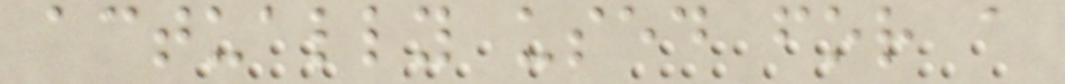actually used for a
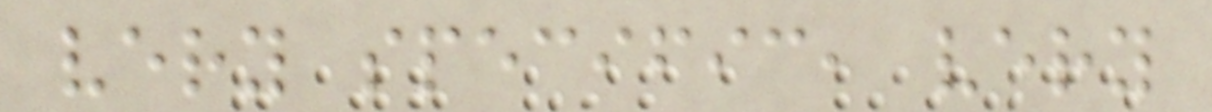very specific, very
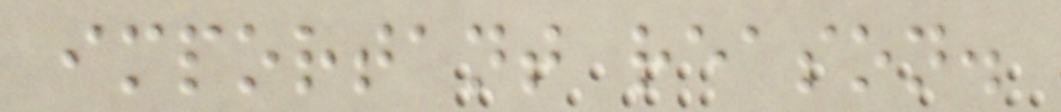important reason.
